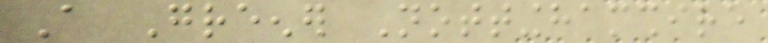A Greener Nottinghamshire
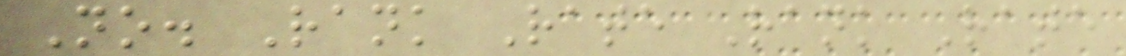No. Rank Rate Rank Rate
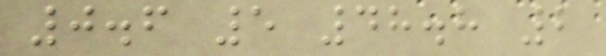0.6 5 48.8 2
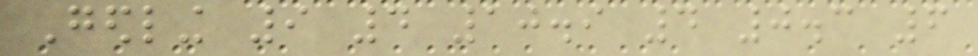Gedling 9 4 10.9 4 0.3 6
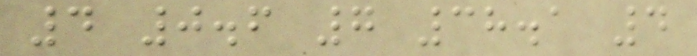4 0.6 7 38.1 4
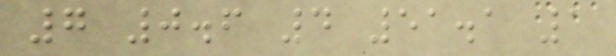7 0.6 4 51.1 1
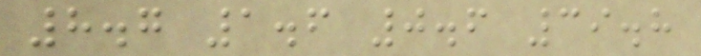8.7 1.6 0.6 39.8
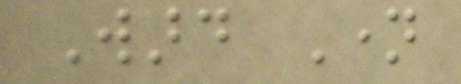Ward Name
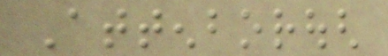Attenborough
